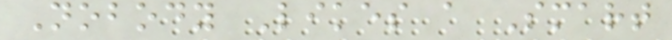Nobody Likes a Smart
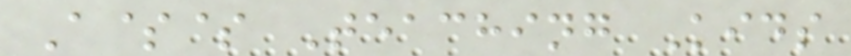A$$ Teaching Kids
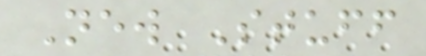New Stuff
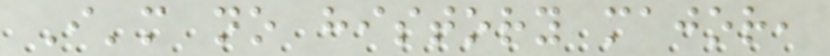I'm no history major,
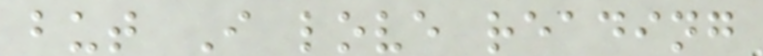but I love reading
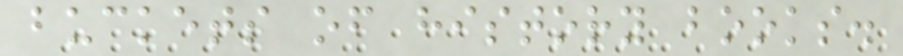buckets of history books.
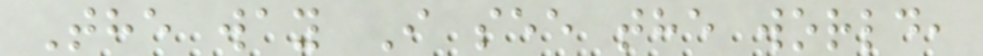The way I see the world,
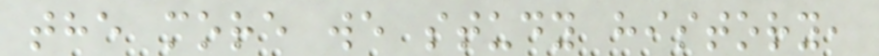the more we study history,
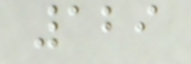129
